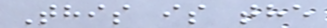This is the
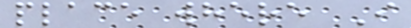place where I
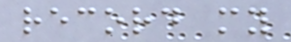record my
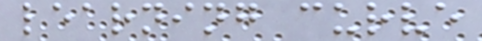learning curve
